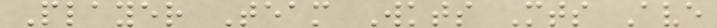Player Team Wkts Mts Ave
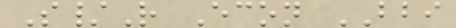S/R Econ BBI
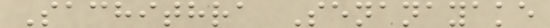Sachithra Senanayake
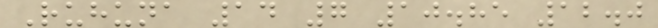Ruhuna 14 7 10.85 12.0
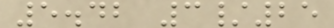5.42 3/25
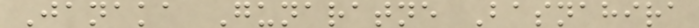Janaka Gunaratne Basnahira
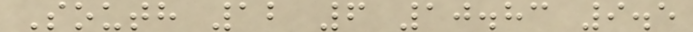South 12 6 10.83 9.5
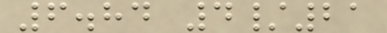6.84 4/21
